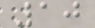10
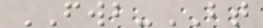FWB-BT
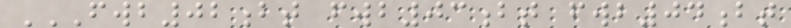FWB02BT FWB03BT FWB04BT
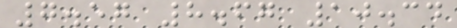7.57 8.67 10.34
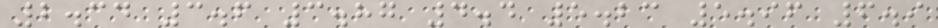2.34 3.6 3.87 4.4 5.23 5.96 6.9
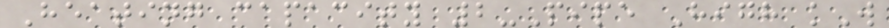Heating capacity 2-Pipe High kW
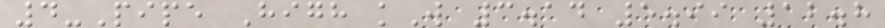4-Pipe High kW 3.14 5.99 12.8
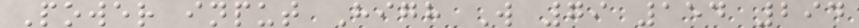Power input High W 79 154 294
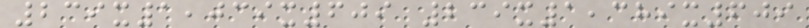239x1,039x609 239x1,389x609
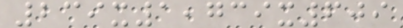239x1,739x609
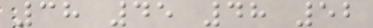38 45 48 52
